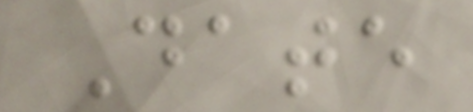Date
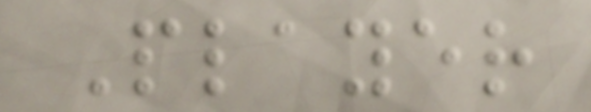Player
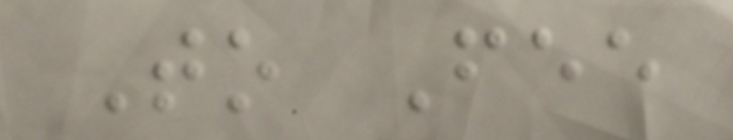To Fee
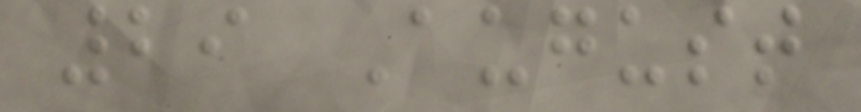29 August
